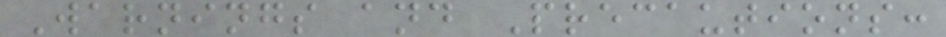Warnings and Precautions:
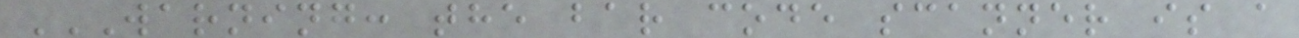WARNING: THE BAR CODE SCANNER IS A
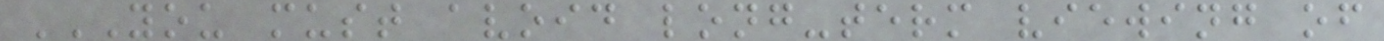YOU MUST AVOID LONG-TERM VIEWING OF
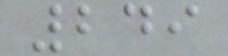249
